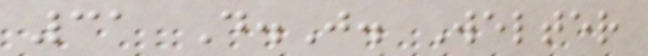31 D.J. Welter
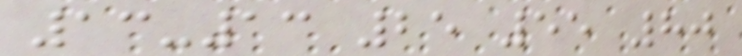13-13 25 55 80
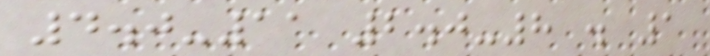4.0-11 2.0-8 . 1
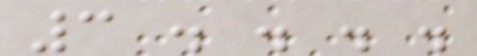3 . . . .
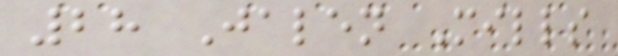28 Jalen Mills
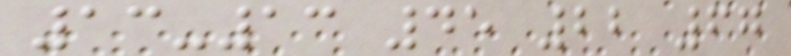13-13 45 22 67
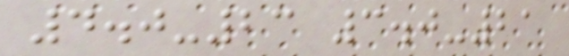4.0-23 3.0-21
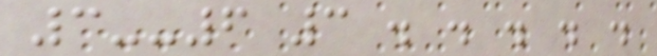3--6 3 . . . . .
